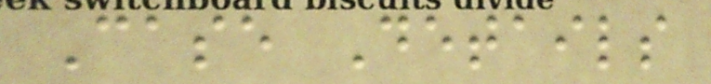Case Details
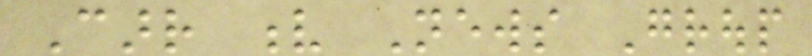Carr v News Group
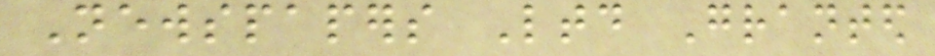Newspapers Ltd Granted
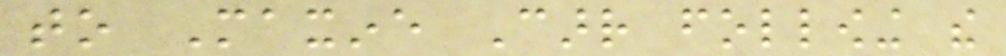to Maxine Carr following the
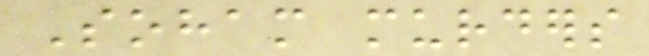Soham murders
